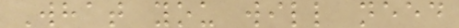What you will need
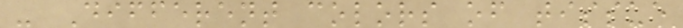- Different colors of tissue
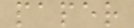paper
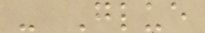- Glue
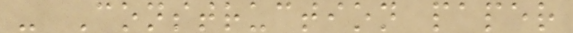- Construction paper
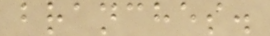branches.
